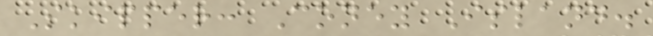Skipper: Coney Island.
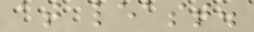at least.
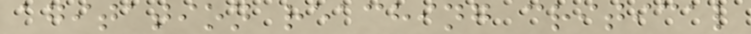agitation reaching critical
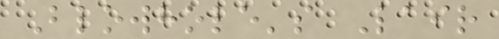Blowhole's Lair
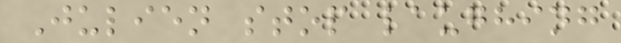Julien stop laughing
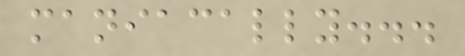maniacally...
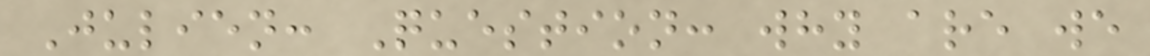Julien: Question: why are we
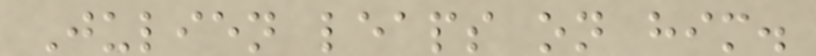Julien leaps on him.
